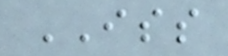ISS
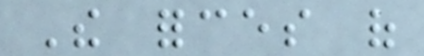The forces of
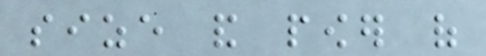size and power of
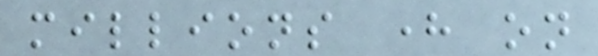millions here on
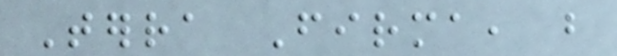Terra Firma, but
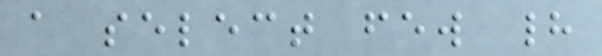a select few had
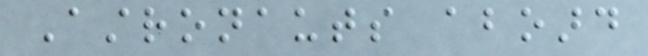Astronauts aboard
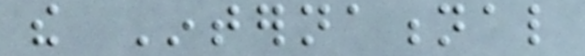the International
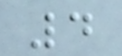4
